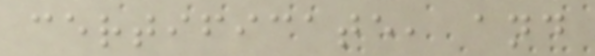certificate, and
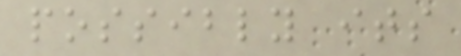possibly its
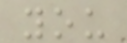you
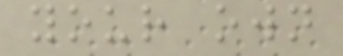your own
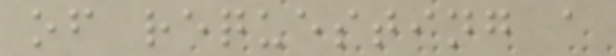of requesting a
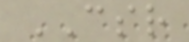CSR
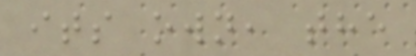its own, the
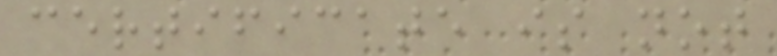certificate is not
